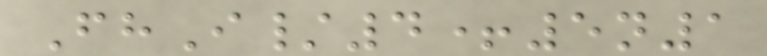FhI/4+5n1
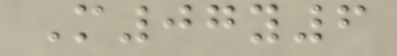M07y6
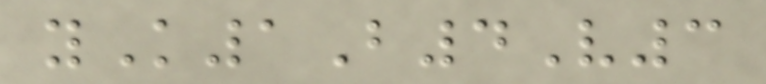yK1B4V3
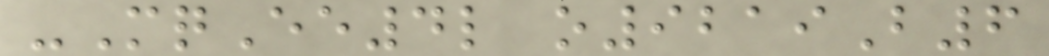-MqEe4l o9219B6
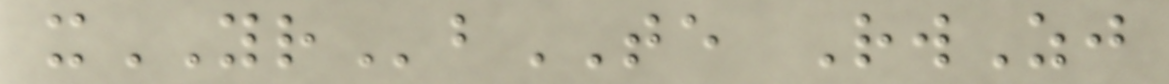xYRbTE RwZj
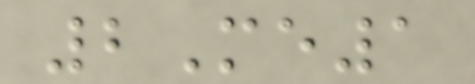2Me1
